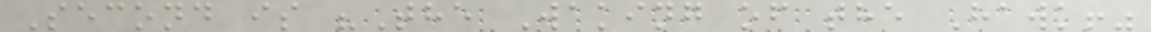Second is "The Waking of the Hawk!"
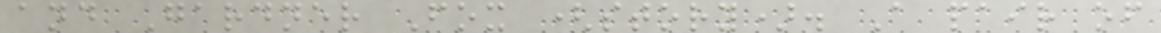and Gardner Fox (story). A pair of
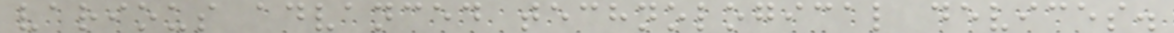various advanced technological devices.
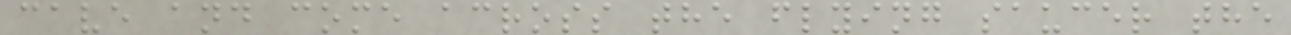cave and come across the flying saucer the
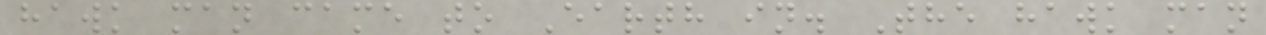hawk man came to Earth in. The hawk man
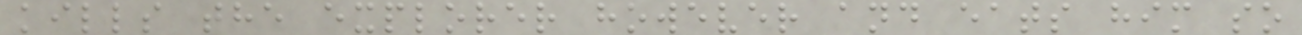kills the explorer however and eats him so
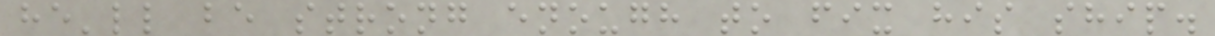he'll be strong enough to fix his ship.
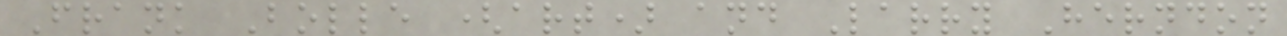Frank Bolle (art) and Larry Herndon
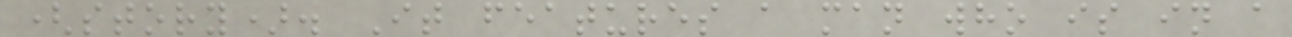(story). It features a man who is in a
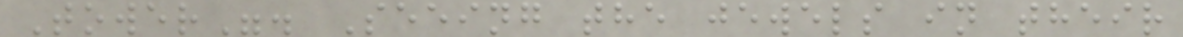Tower". Seeing the jewels in their
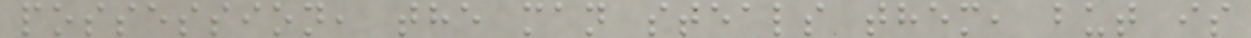possession, the man steals them, but is
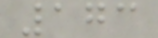173
